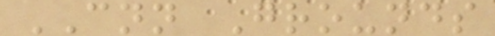CNN Grounds
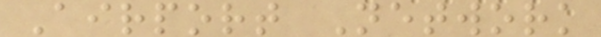Airport Network
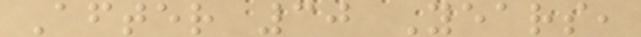After 30 Years,
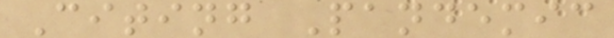Citing Pandemic
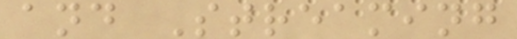and Streaming
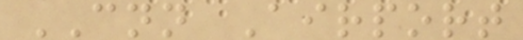CNN Airport
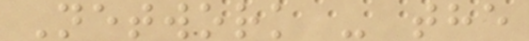Network - the
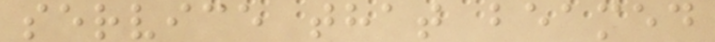service that beamed
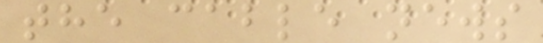the cable news
